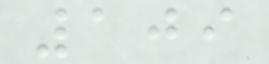109
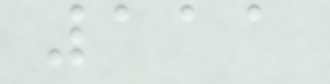111
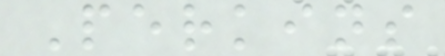Perkins
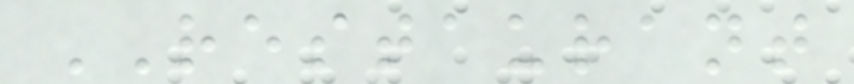RESTAURANT
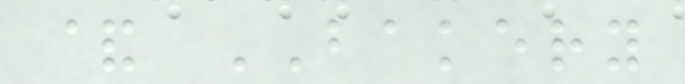& BAKERY
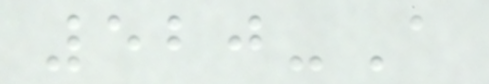520-A
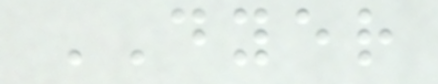DYER
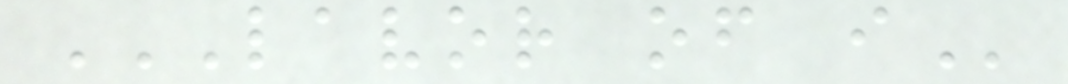LAVOR OF I
